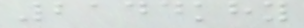2144khy
